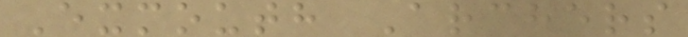Exmouth Archers
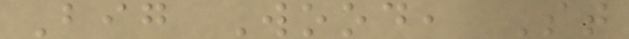Big Wood, St
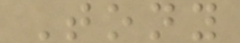Tony
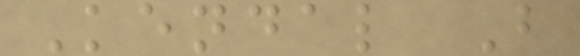Kendal B
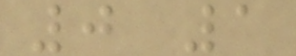0 1
